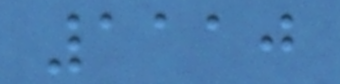1110
